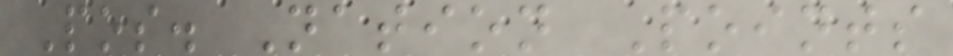Pos. Nation Points
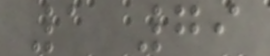1 79
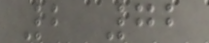2 72
